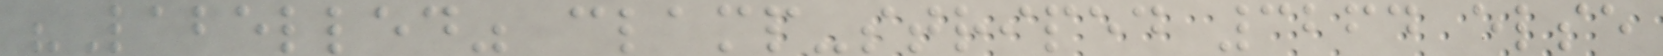"Labelled" clamp-striped 3264 else
